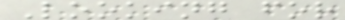Looking for
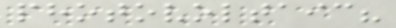photovoltaic?
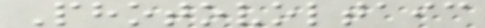Photovoltaic
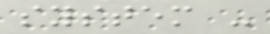system -
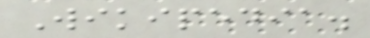Wikipedia.
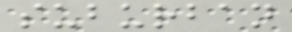suburban
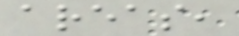areas,
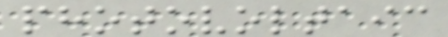photovoltaic
